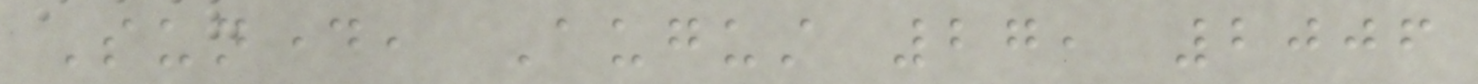Sunday, August 27, 2006
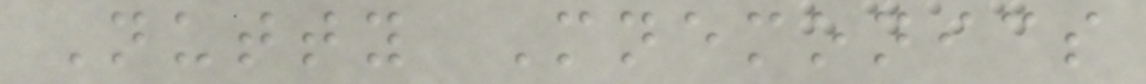Nutty Mnemonics
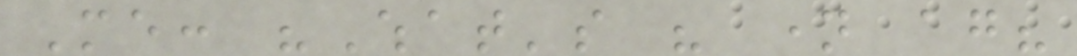Me: "What's his name again?
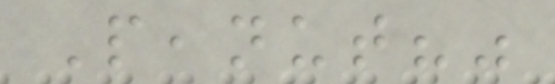Peanut?"
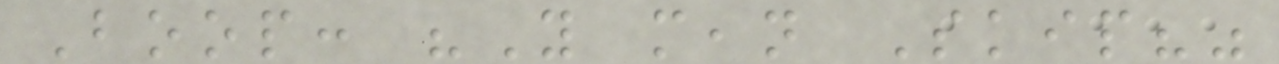Boop: "You mean Skip?"
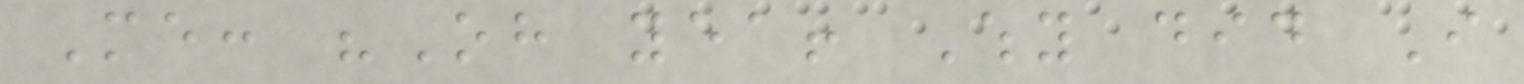Me: "Oh yea! Why did I
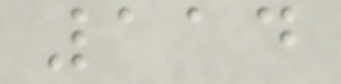114
